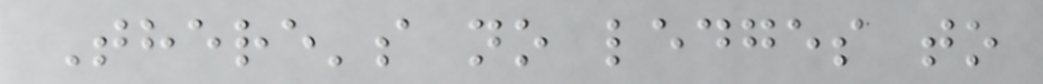There's no ledges to
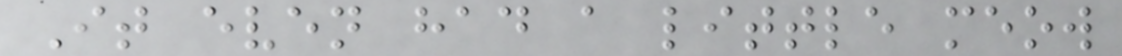It even had a little meow
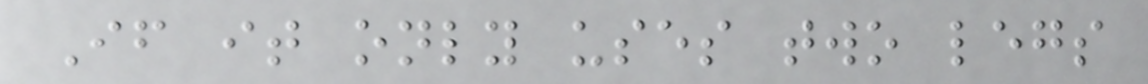If it only uses two legs
